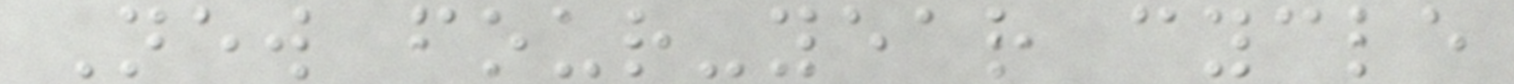New four-year cycle
